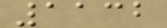1132
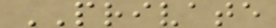PRIVATE
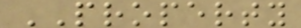PROPERTY
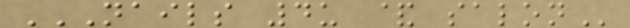NAILS 4U & SALON
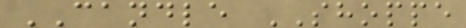CANDLE SHOPPE
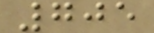705
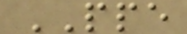PPE
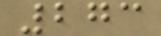273
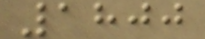1800
